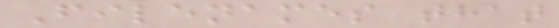Filenames that
